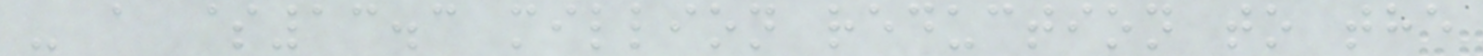- a $13.3 million reduction to the
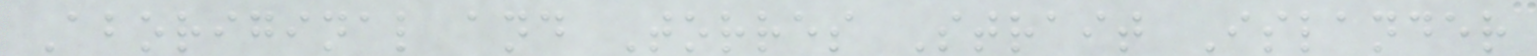Aboriginal and Torres Strait Islander
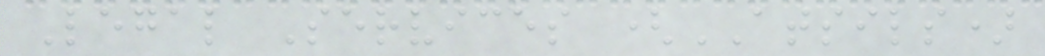Legal Services (ATSILS)
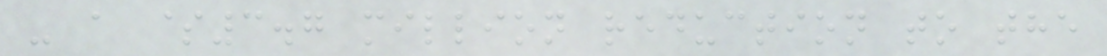- a $3.7 million reduction to the
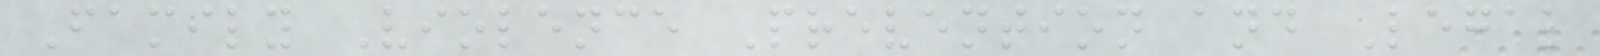Family Violence Prevention and Legal
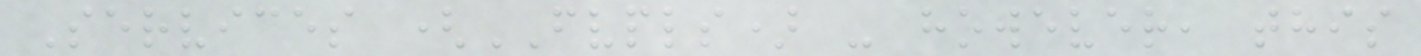Services (FVPLS) - however, this
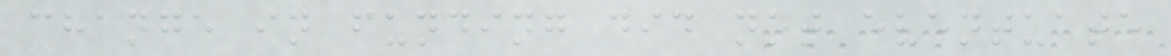change in funding did not eventuate
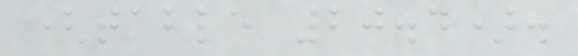(table 20.4).
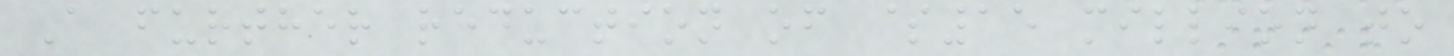A further reduction of $15 million to
